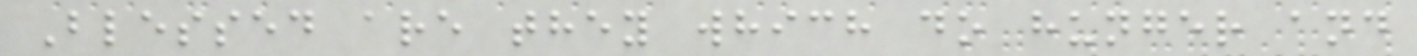Blessed are they which do hunger and
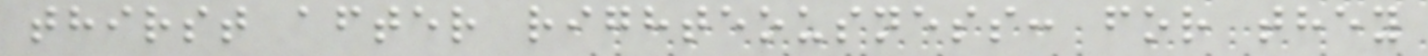thirst after righteousness: for they
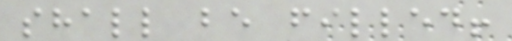shall be filled!
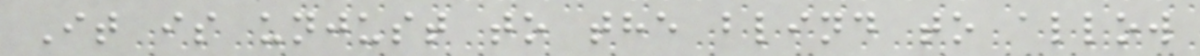It is unjust to the blind to allow
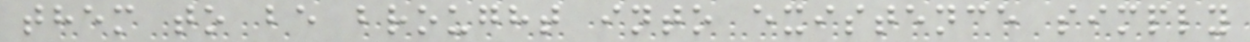them to be brought into existence simply
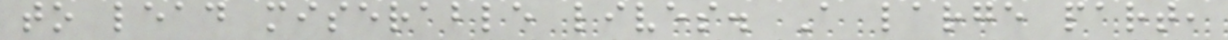to lead miserable lives. A large part,
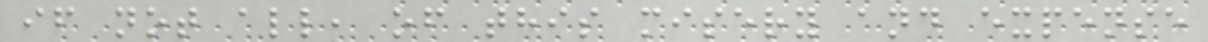if not all, of this misery and expense
